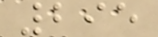295
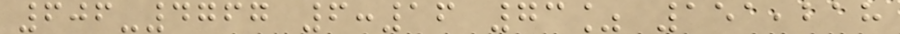606-4767 6:16 73% 151,218
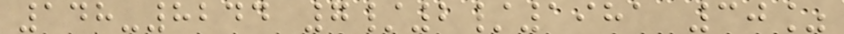148-8244 7/2/1981 30%
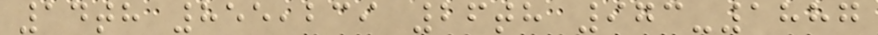14th 855,239 26th 973-1887
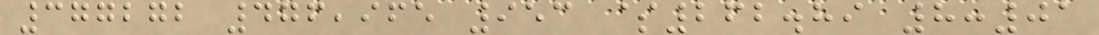377272 476,965 953 $262.89 8:01
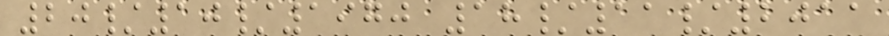20/10/1970 18/11/2011
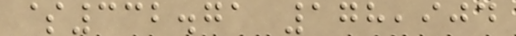$332.71 178,904
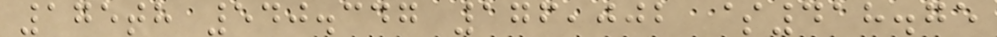175th 540.347 176,002 $418.75
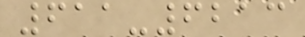611-6213
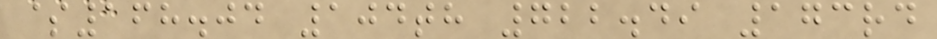$168.04 104th 722.49 173rd
